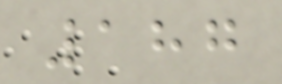187
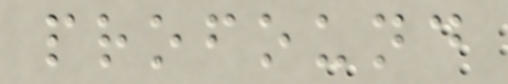profound
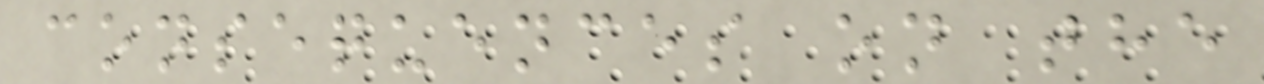consequences on the
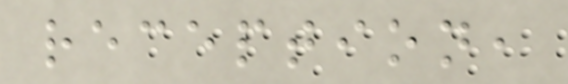reception,
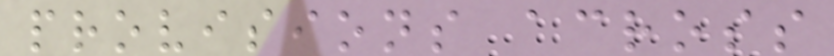provisions across
